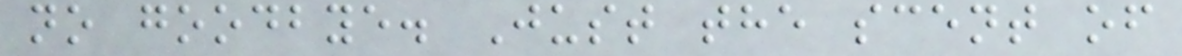no goodbye. Just the scent of
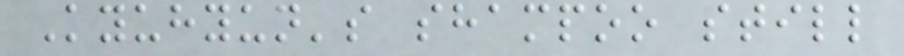Kyuhyun's shampoo still
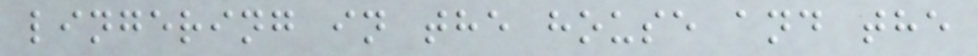lingering in the house and the
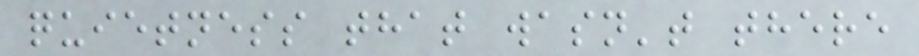quietness that wasn't there
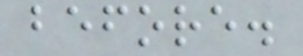before.
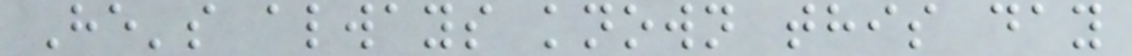He's always known this day
